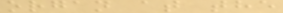organ at the
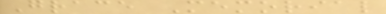Grace Memorial
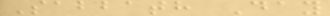Sabbath Day
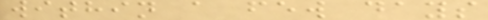within a few days
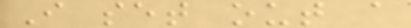I set out a
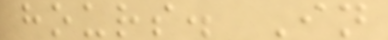hours. In
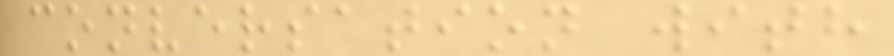conversation with
